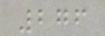276
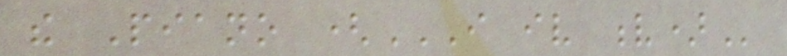the Piano (I IV V)
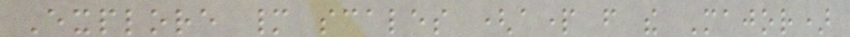Explore many scales (apart from the Major)
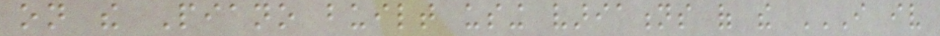on the Piano built using variations of the I IV
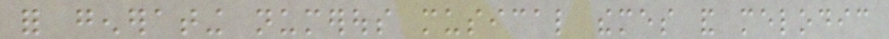for generating numerous musical themes and melodic
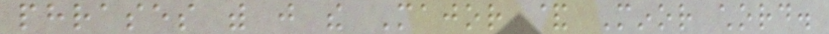phrases with just the Major & Minor chord.
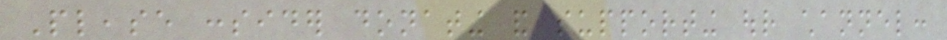Please consider donating and supporting our channel:
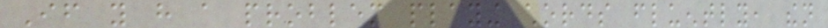If you have a problem playing chords fluently, then
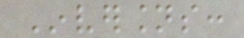Inversions:
